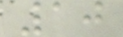10
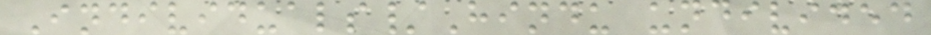Individuals/Hindu undivided
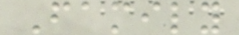Family
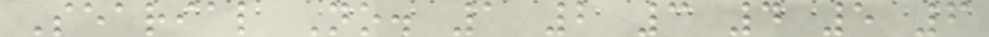Searial No. 1 2 3 4 5 6
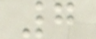7
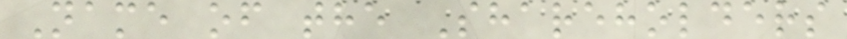Name of the Shareholders
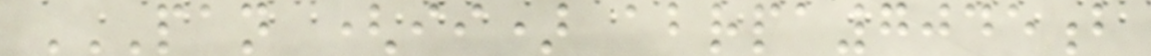PAN (II) ABRPA7045B
